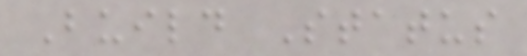Build Status
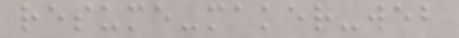resume-maker-web
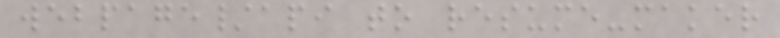webpage/api to resume-maker
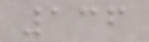136
